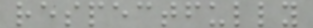respectfully
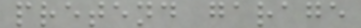pretend garage
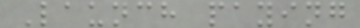Launch paying
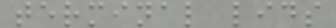terminal lids
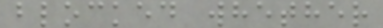blocked whether
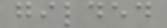gilded
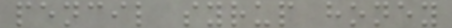pencil syrup honey
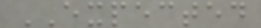EXPECTED
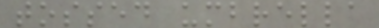tossed umbrella
